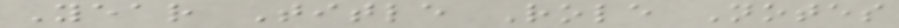Year Title Role Notes
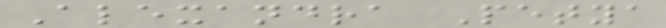Alexandra Petya
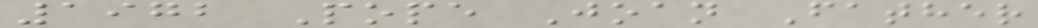1972 Pope Joan Father
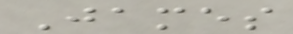James
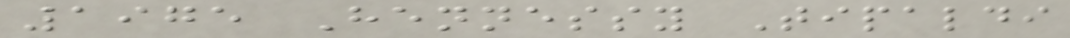1975 Hennessy Tipaldi
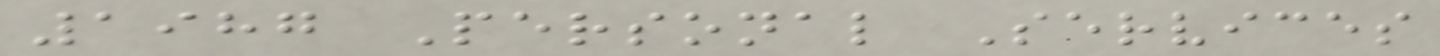1987 Personal Services
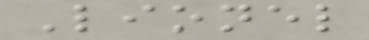Lionel
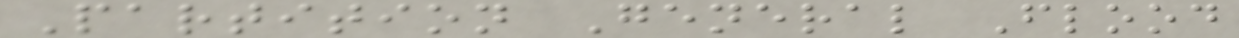Partition General Flood
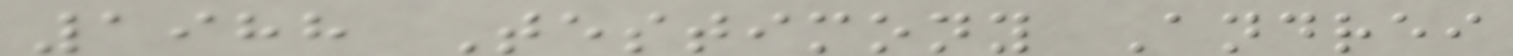1988 Testimony Andrei
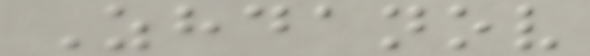Zhdanov
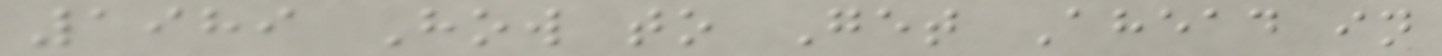1989 How to Get Ahead in
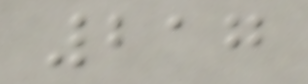217
